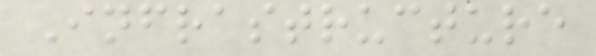Infrastructure
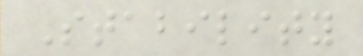Stability
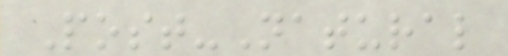Post-Natural
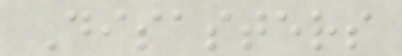Disasters
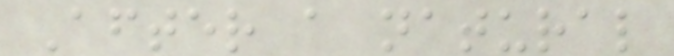After a natural
